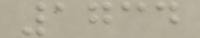1734
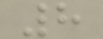8
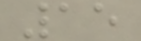15
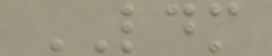LDM
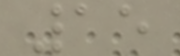15
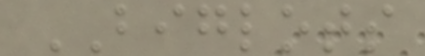BIGLOTS
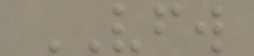VFW
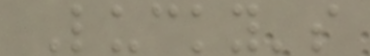Lucky's
